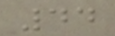44
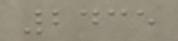2435
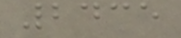2435
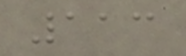113
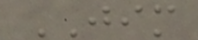JIM
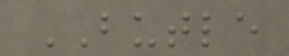BUTLE
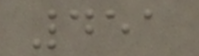451
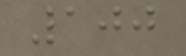100
